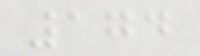174
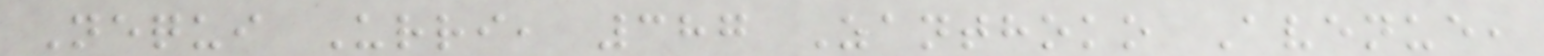Nequi Urri, 387 Zanthoko Avenue,
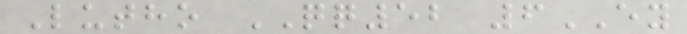Lutho QQ52 6EY
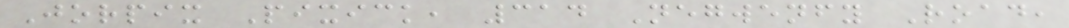Jorpix Pixick, 314 Negwenfy Road,
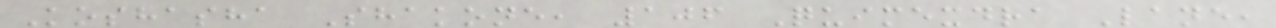Koshasha Shakone, 106 Quimexdra Lane,
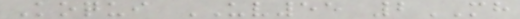Koqui UV55 2MH
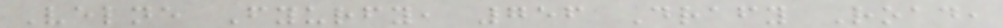Velne Fyurfy, 756 Drafy Road,
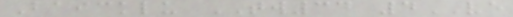Baicklu TW34 4VE
